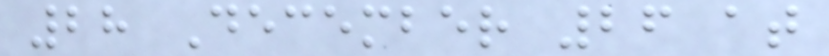28 December 26 at
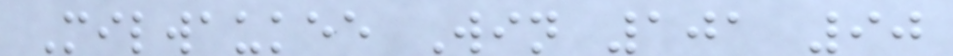Milwaukee Win 101 90
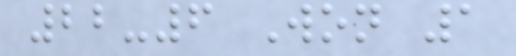22-6 Won 1
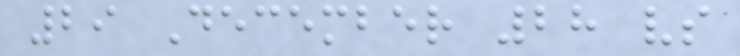29 December 28 vs
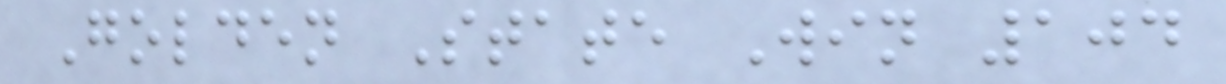Golden State Win 104
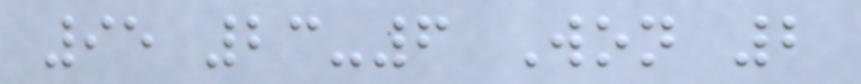95 23-6 Won 2
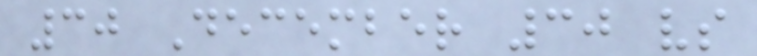30 December 30 vs
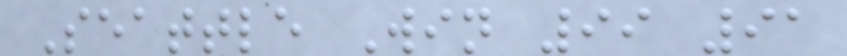Seattle Win 99 91
